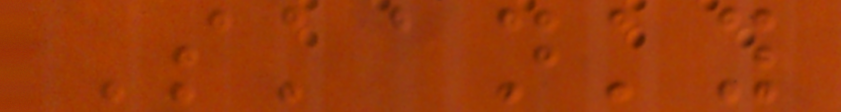Skanky
